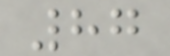87
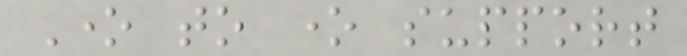One to one support
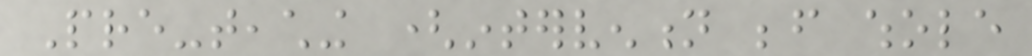Pre-teaching (intervention before whole
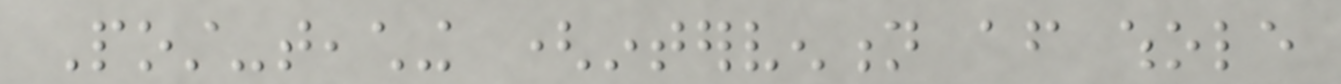Post-teaching (intervention after whole
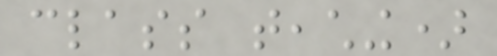class teaching)
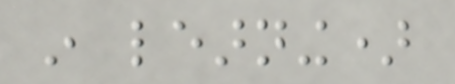in learning)
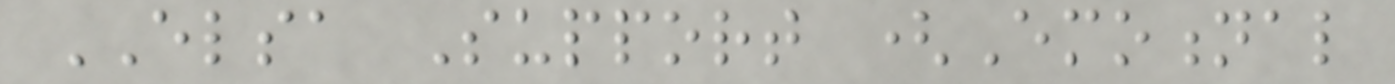ELSA Support (Emotional
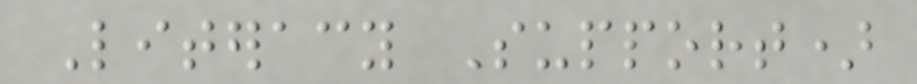Literacy Support)
